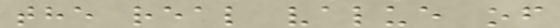the real value of
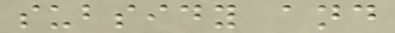subsidy and
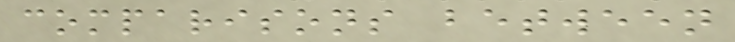comparisons between
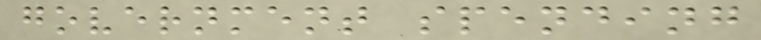government spending
